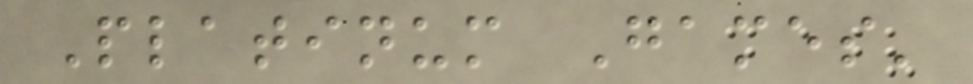Platinum Games'
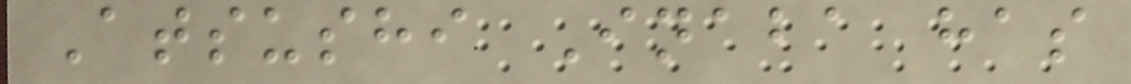Atsushi Inaba has
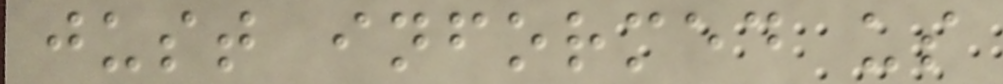just informed us
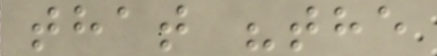that "the
